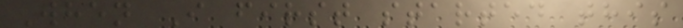When I first started this
